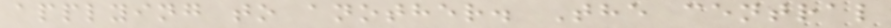applying to another. The central
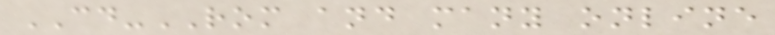CD-ROM and many online
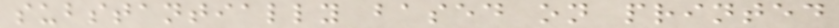substantially based on printed
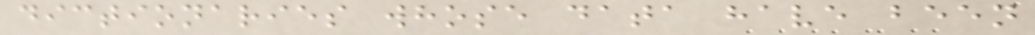dictionaries whose data have been
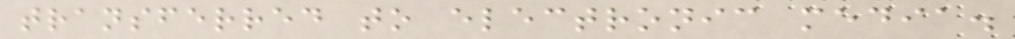transferred to electronic media.
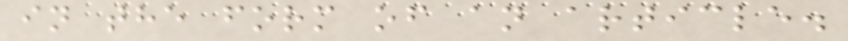in the form of an article.
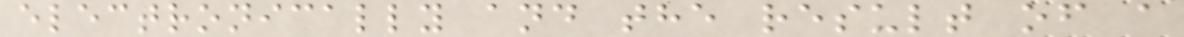electronically and the result of a
